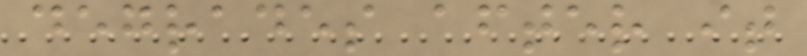degrades after it
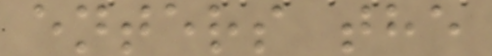enters the
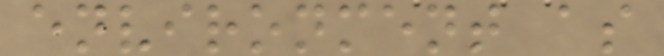environment as
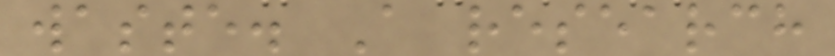waste. A research
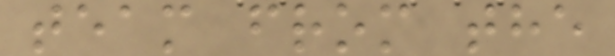team from the
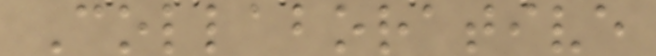Collaborative
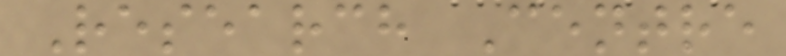Research Centre
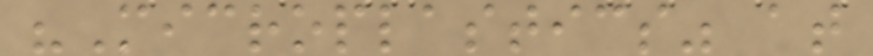"Microplastics" at
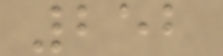252
